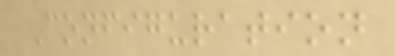Configuration
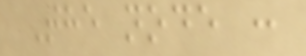The node :
